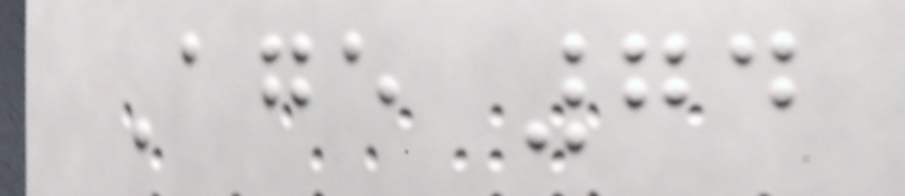Age 74
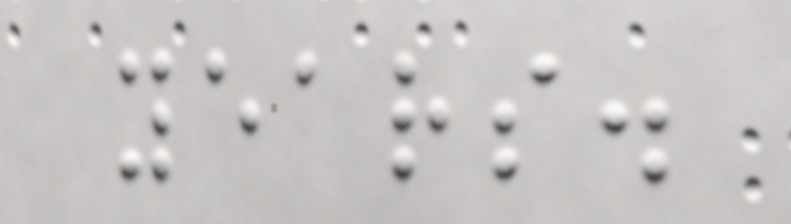years.
